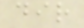dir
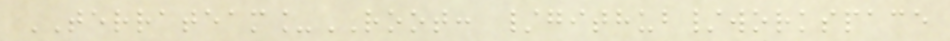TERRATEAM_ROOT: /github/workspace
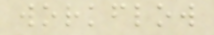workflow
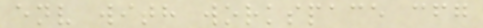env with workspace cfg
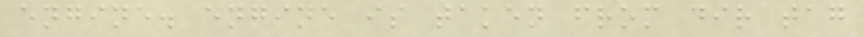engine. engine is taken from dir tag
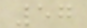57
